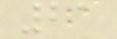21
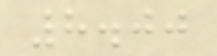8.00
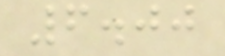6.00
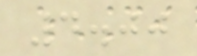4.00
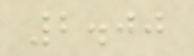2.00
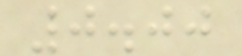0.00
